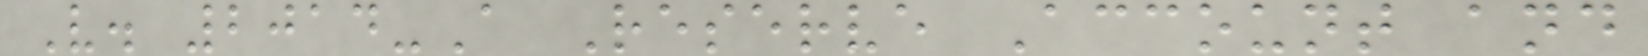V. 2014-A Reserve Account and
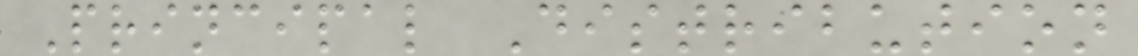Principal Distribution
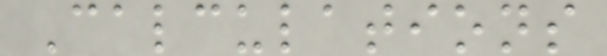Calculations
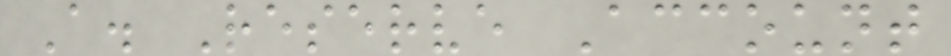A. Reserve Account
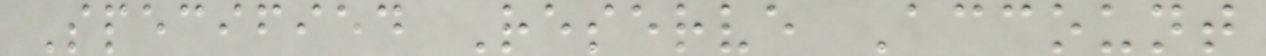Specified Reserve Account
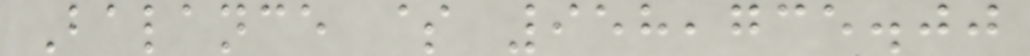Balance $ 958,735.00
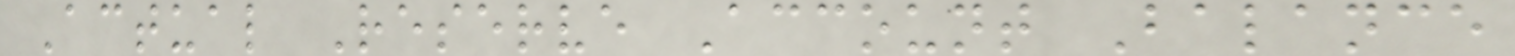Actual Reserve Account Balance
